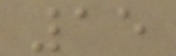15
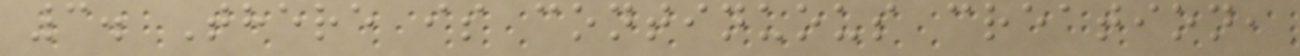3. There is continuous creation,
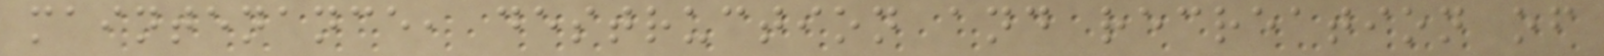maintenance, destruction and recreation of
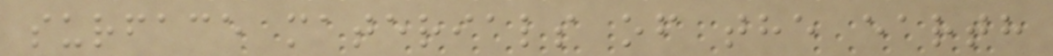surface materials of the earth
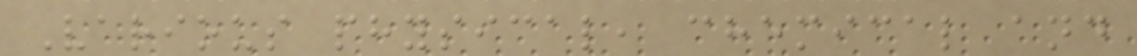Various physical, chemical and
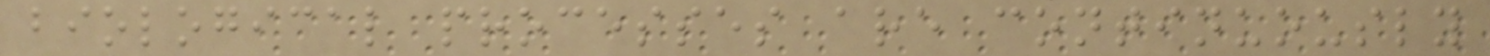biological processes are continuously
